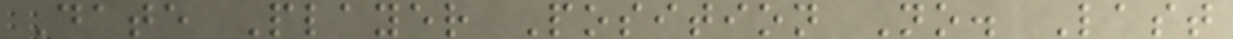Date Player Position No. Last
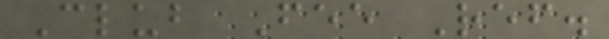Club Fee Ref.
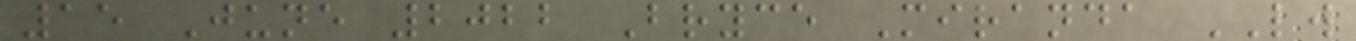15 June 2022 Bryce Miranda LW
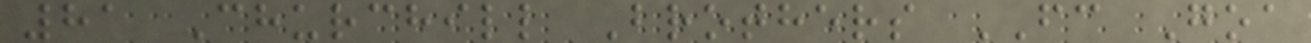81 Churchill Brothers FC Goa
